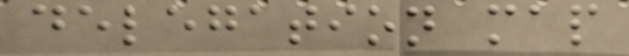delegation map
